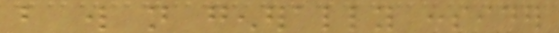but will not generally consider
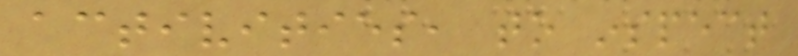activities, to inspect
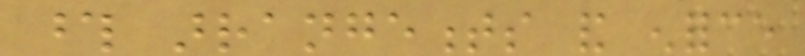those arrangements and enforce
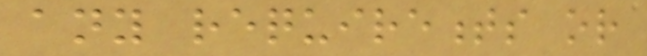any requirements or
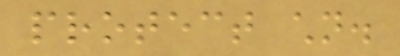protect children.
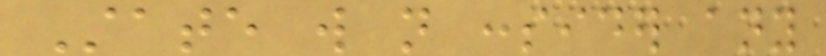State will not consider any
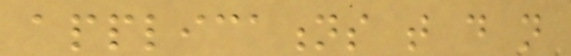applications that do not
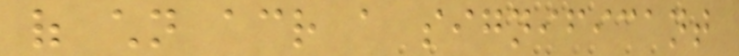of children across a significant
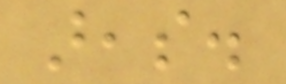areas.
